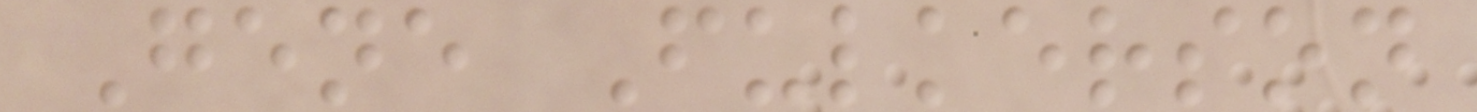Gene Fulkerson
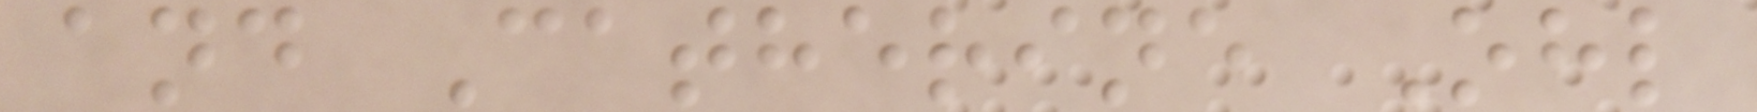and Catherine Ohl
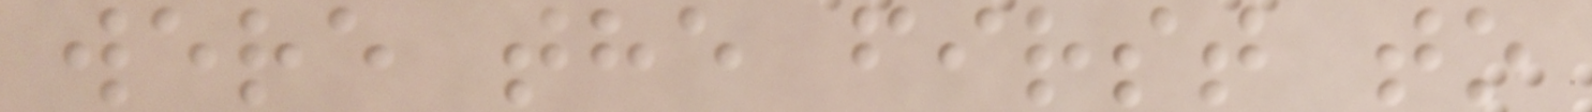were the first to
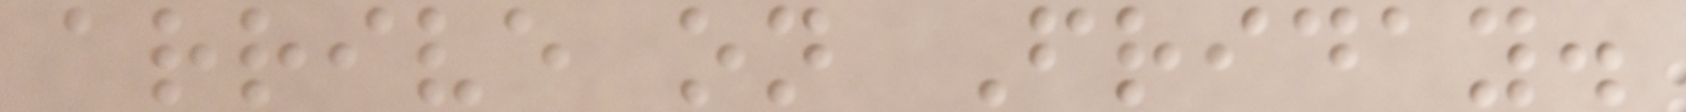arrive on Friday.
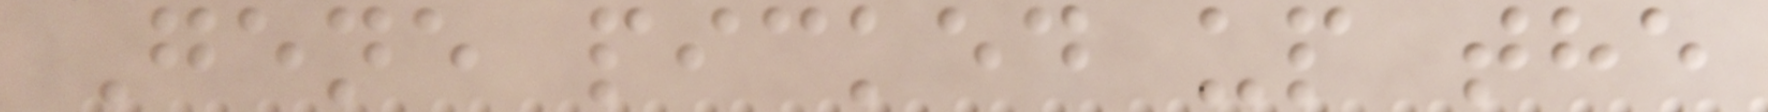Gene picked up the
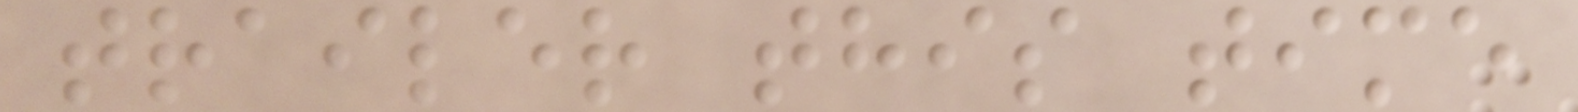trailer this time
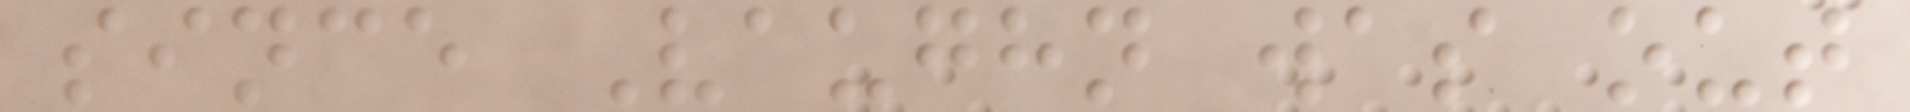since Vaughn was out
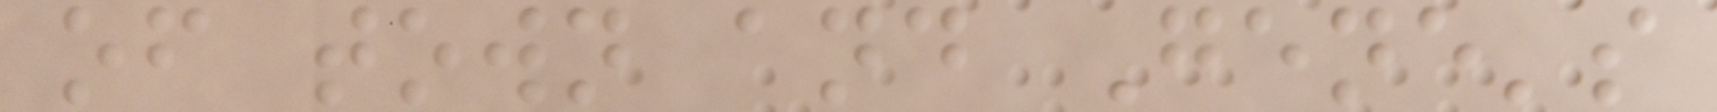of town and Gene's
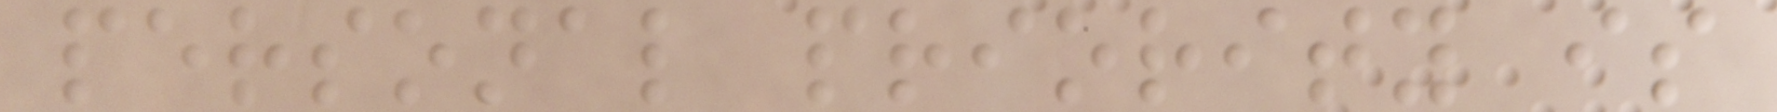personal priority is
